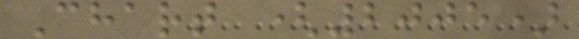Chart (2005)
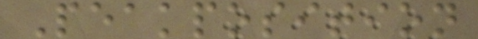Peakposition
